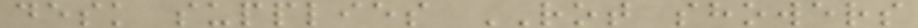desk supplies ROT showers
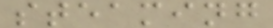steaming
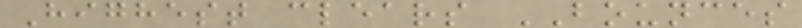Highest clears BOUNCES
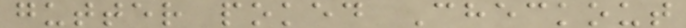gutter poked Checkout
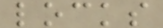locks
